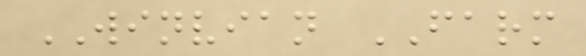WINVIAN FARM
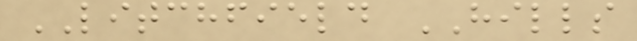LITCHFIELD HILLS
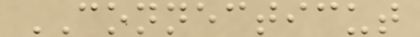CONNECTICUT
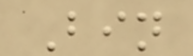Bin
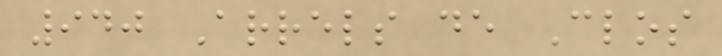940 Arrels de Clos
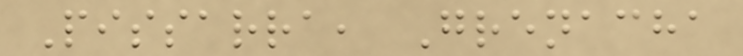Pissarra, Grenacha
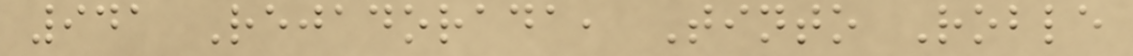941 Rejadorada, Tinto Roble
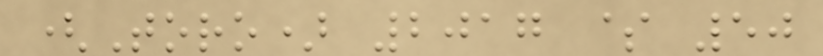(Toro) 2017 $ 50
